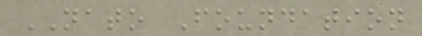NATO Foundation
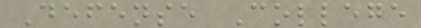Defense College
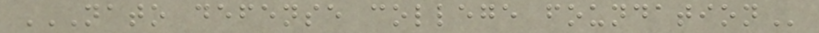NATO DEFENSE COLLEGE FOUNDATION
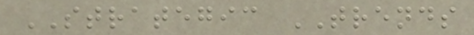STRATEGIC TRENDS
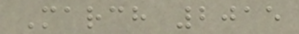March 2015
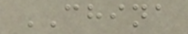CHINA
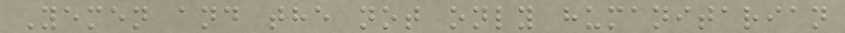Yemen and the not only humanitarian
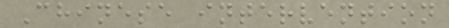Chinese intervention
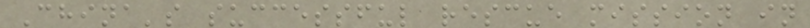China's successful rescue mission in
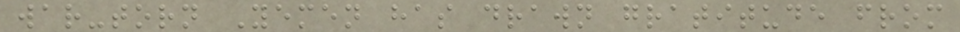war-torn Yemen has drawn gratitude from
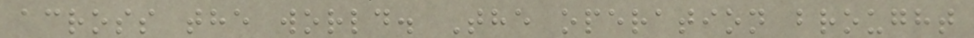across the world. The operation brought
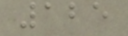125
